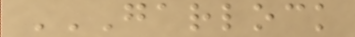GARLOCK
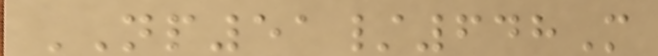NP51/648M
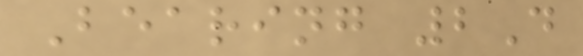Bearing 2D
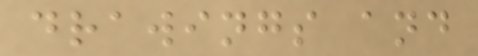drawings and
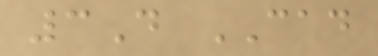3D CAD
